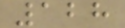128
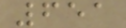651
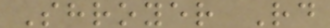Shroyer Rd
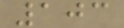103
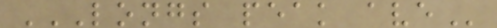LONGS PEAK AVE
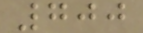700
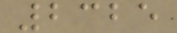2325
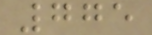775
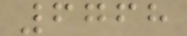6768
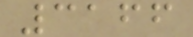3166
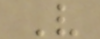V
